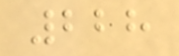228
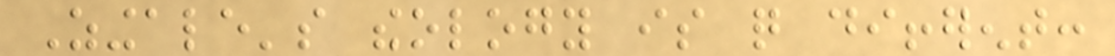Zingale's theology is quite different:
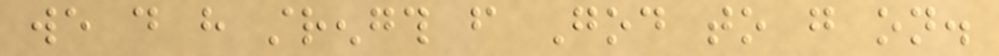we do have strength from God to go on.
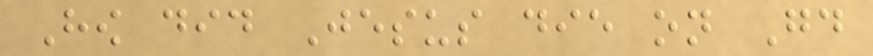How did Jesus die on Good
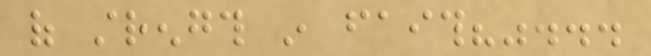of strength in faith?"...
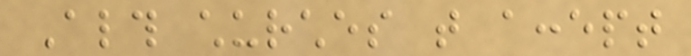Although churches that accept
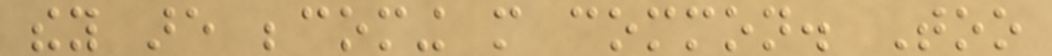they are becoming more common. Too
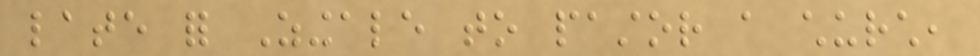late for Zingale to pastor a church,
